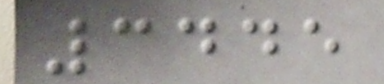3445
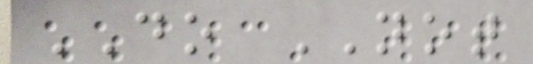DO NOT
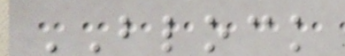BLOCK
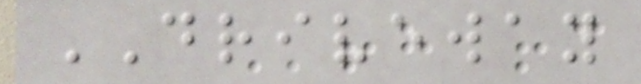DRIVEWAY
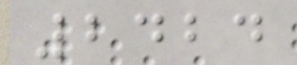2424
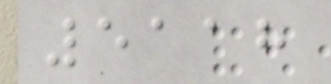5118
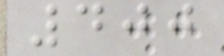400
